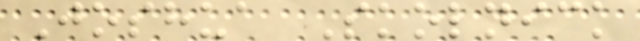Joshua Skolnick
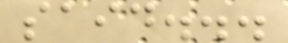said...
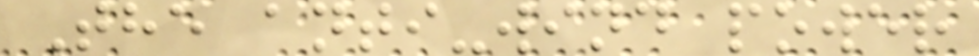The anti-wind power
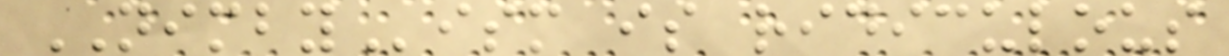NIMBYism is ridiculous
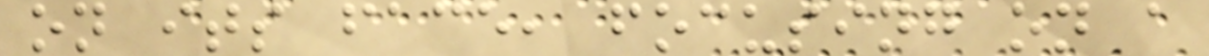on its face, focusing on a
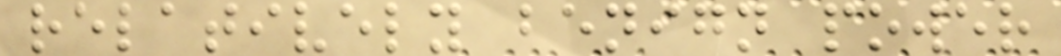relatively benign power
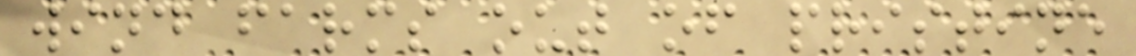wind farms out of pristine
